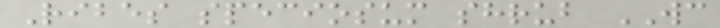Ribes speciosum shrub WC
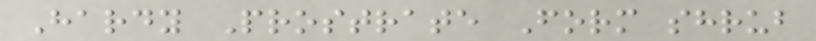Hardy Prostrate Form shrub
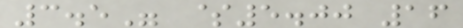3.5" $5.00 16
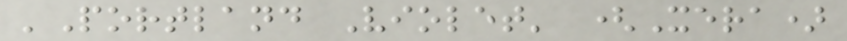'Portland Violet' (Xera)
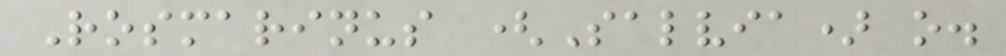Rosmarinus (Salvia) o.
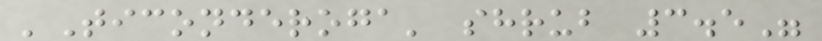'Ticonderoga' shrub 3.5"
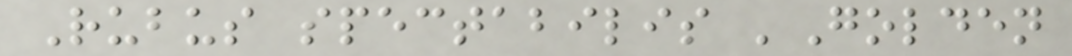Rubus spectabilis 'Golden
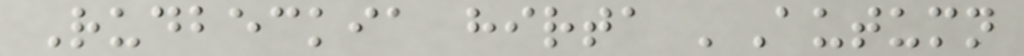Rudbeckia hirta 'Autumn
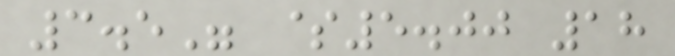3.5" $5.00 18
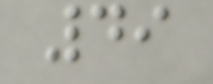49
